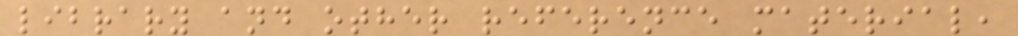library and other reference material,
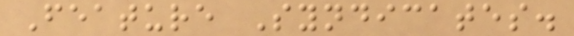Feature Syndicates.
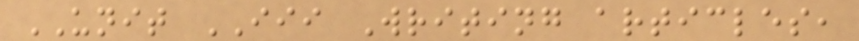UNIT III Writing articles,
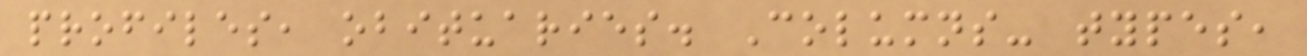profiles, obituaries. Columns- types,
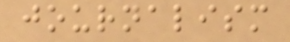journalism
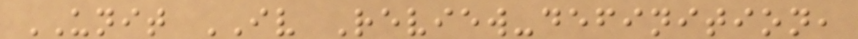UNIT IV Review-definition,
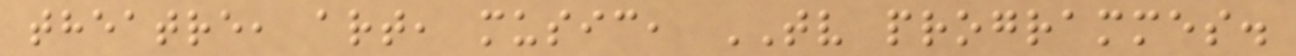theatre, art, music, TV programmes.
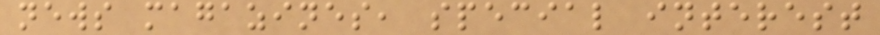news magazines, special interest
